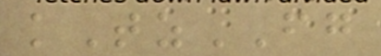kTzFG
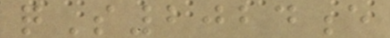qS2024e
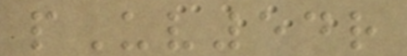pUv54r
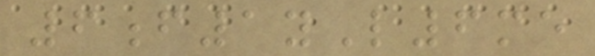6f1yL6me
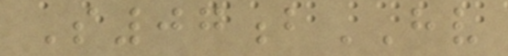S07bHV
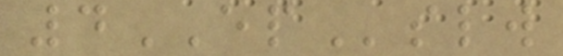4EPslw
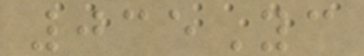035Yc
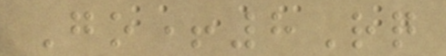Go+8Rq
